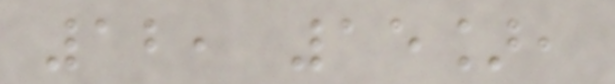12, 15],
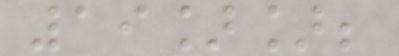19]];
